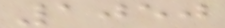1050
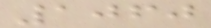1060
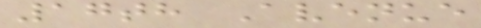17th Avenue
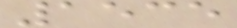1535
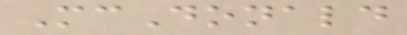McDonald
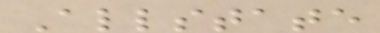Allstate
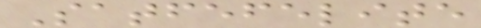Satfefelite
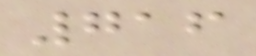716
